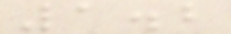1.2
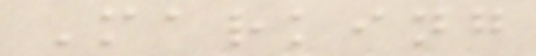Marking
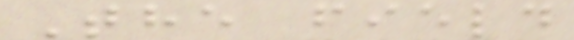The field
